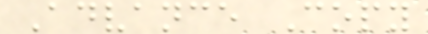Advance Copy
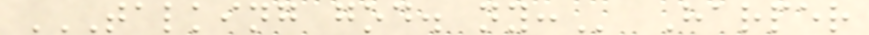TALKING GOD. NY: Harper
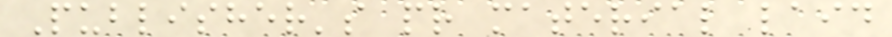Publisher's pr material laid
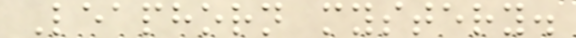Leaphorn mystery.
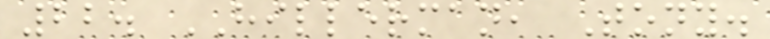22. HILLERMAN, Tony.
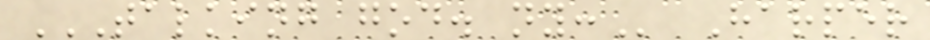TALKING GOD. NY: Harper
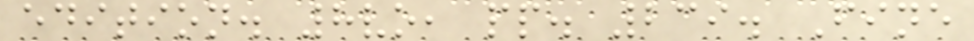edition. 8vo, pp. 239. Fine
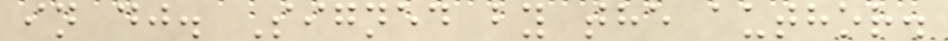in dj. Signed by the author.
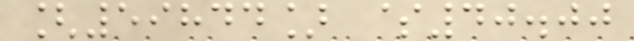[59844] $40.00
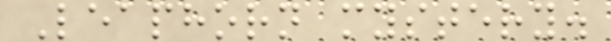Leaphorn mystery.
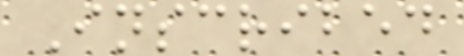Inscribed
